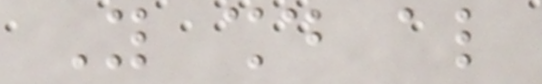You should also
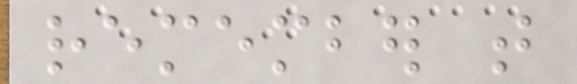remember that
